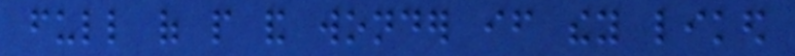full of people and wonder if they liked
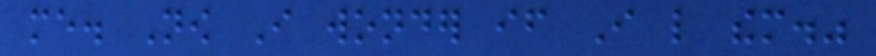me. Now I wonder if I like them."
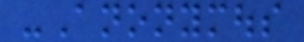-Anonymous
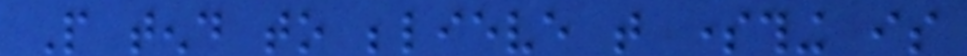People tend to believe that something is
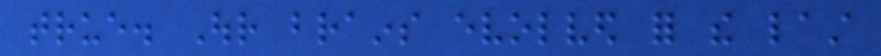true. Our brains evolved for the last
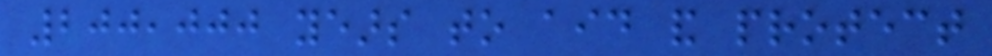200,000 years to aid and protect
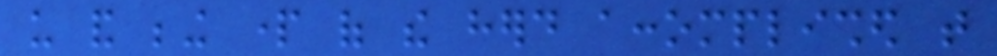us and being part of the herd accomplished that
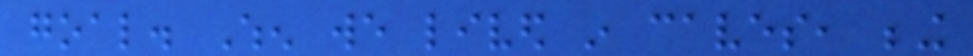goal. When we lived in caves, being
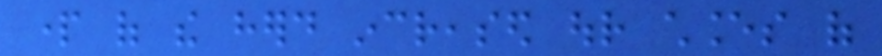part of the herd increased our chances of
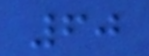60
